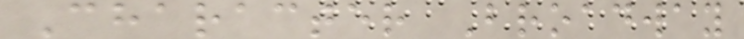Character Broadway
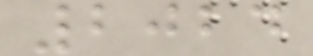2024
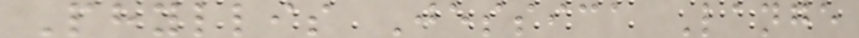Phyllis Jessica Lange
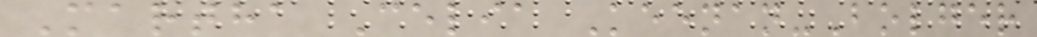Martha Celia Keenan-Bolger
